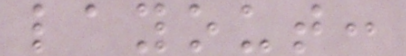layout:
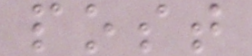post
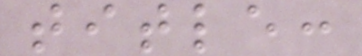title:
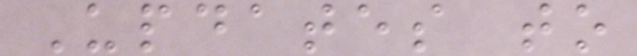Updates to
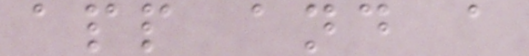app and a
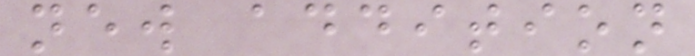new addition
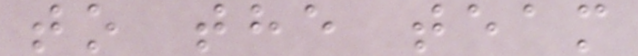to the team
